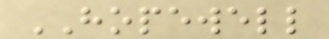HOPEWELL
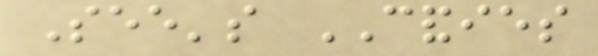See's CANDIES
